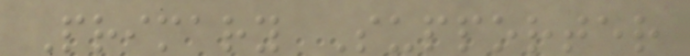Primary Supporter
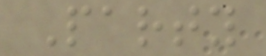Party
